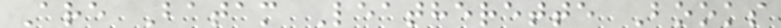Are Batam Leatherette Books
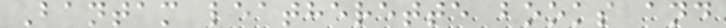Bantam leatherette books and
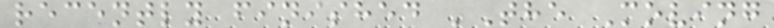recently finished 'The Moving
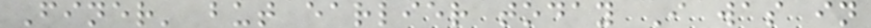Finer' but earlier today I was in
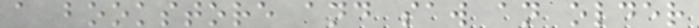a bookstore and saw an older
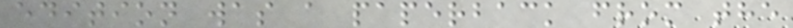edition was a paperback from the
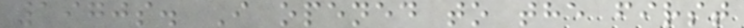1970s. I opened to the first
